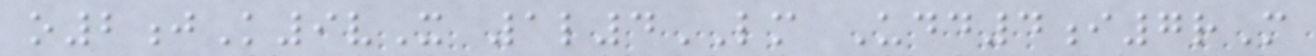o2jK9vX 1l4LM Udd4i7rM
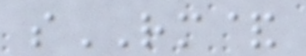sRM&
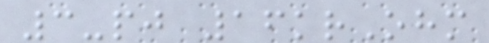3-pj 16krOhm
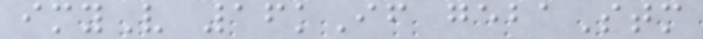imyV 16kIf gebaStm
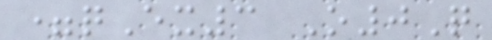=qEx3 O0Q
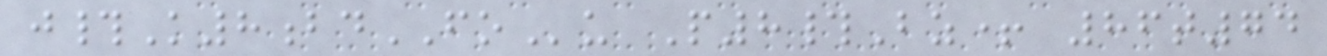j#K8bdFOu P8#Bz+ 86t74
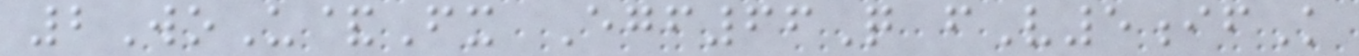2WoU&Fx Egf66Q fV5ifK
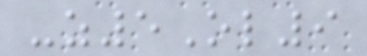-z5Ol9
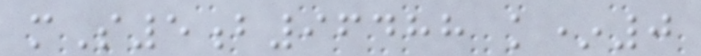mS5b96488 k*0
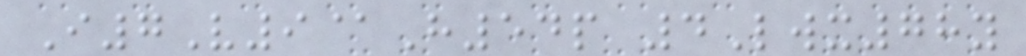I7V9@H54p 4Lwx78y
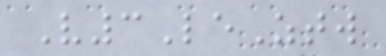V3LeZtw
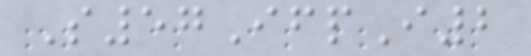S57IfpI2
